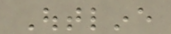Outline
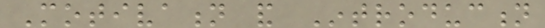Motivation and Introduction
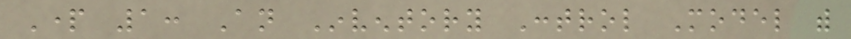Part 1: An Inventory Control Model with
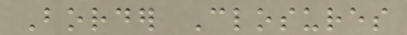Border Closures
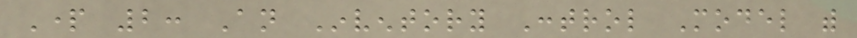Part 2: An Inventory Control Model with
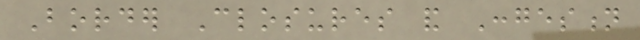Border Closures and Congestion
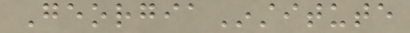GeorgiaInstitute
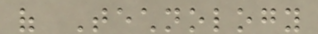of Technology
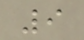9
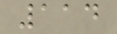114
